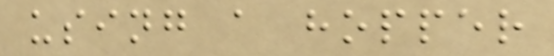using a hopper
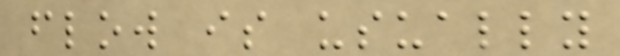flow is usually
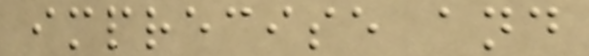imprecise and
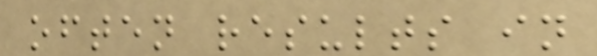often results in
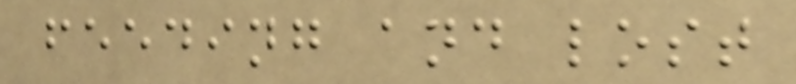feeding and lost
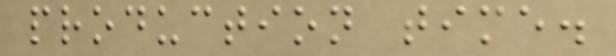production time.
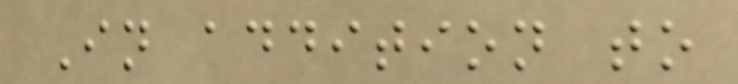In addition to
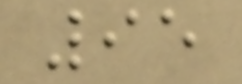95
